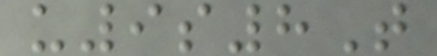u9s8T
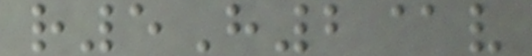r5H2@v
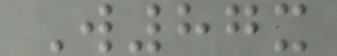W87x
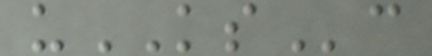uKSc
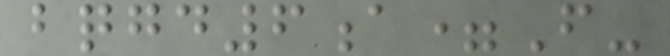bqgd6a=F-
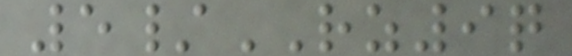5/RZ9q
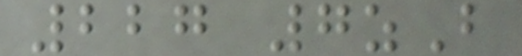227 7zB
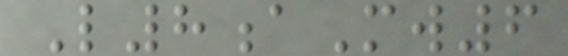L8aMw6
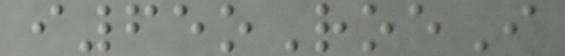i65oRoeI
